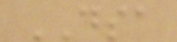DSA
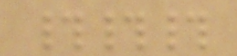###
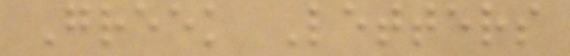Greek Letters
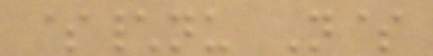$\nu N$
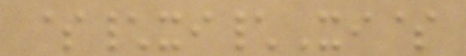$\xi\Xi$
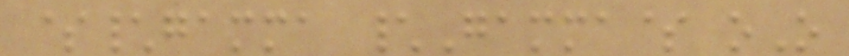$\gamma \Gamma$ oO
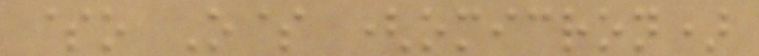$o O$ (omicron)
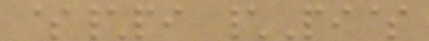$\pi \Pi$
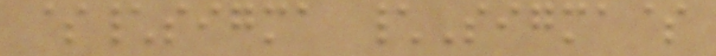$\sigma \Sigma$
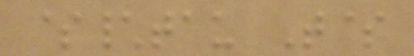$\tau T$
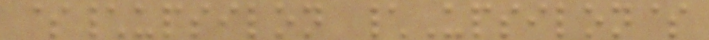$\upsilon \Upsilon$
